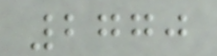2770
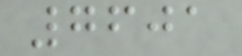7601
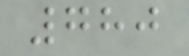780
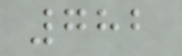782
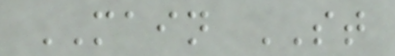MAIN ST
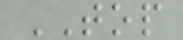TOP
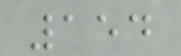154
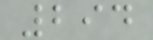294
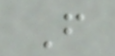F
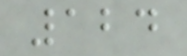124
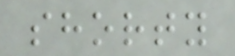shorty
